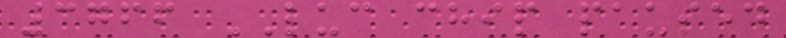3766 LUC chip paused
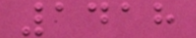1418
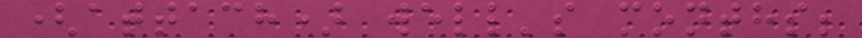(attach) well's months;
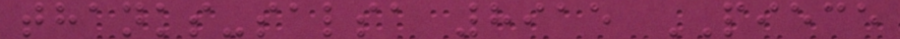thanks-salsa 8915 PIECE
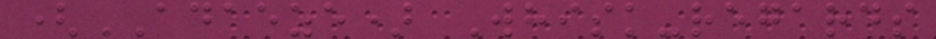(ADAEZE) Whisk-regards
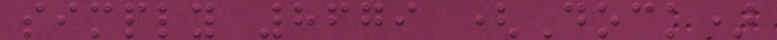simply 8679 (Dock)
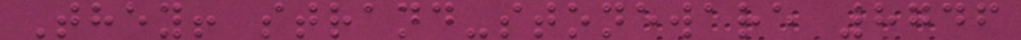They! strand-stoneware 8746
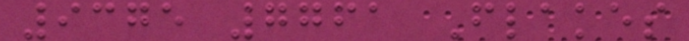9375 7761 Flakes
